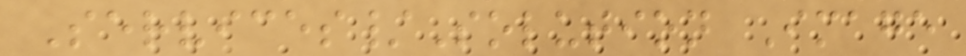Services/Solution Image
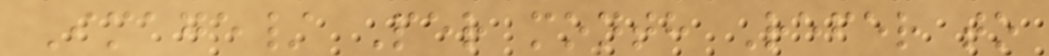Image/ Per month Refer to
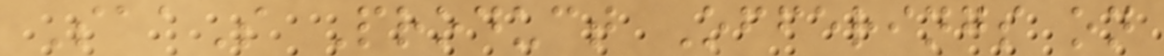SaaS Product Offerings on
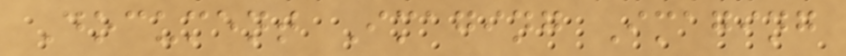Document Imaging Imaging
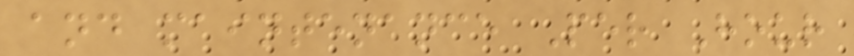and maintenance Per Hour
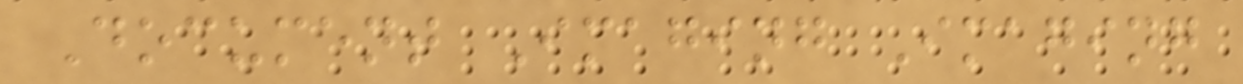Document Imaging Imaging
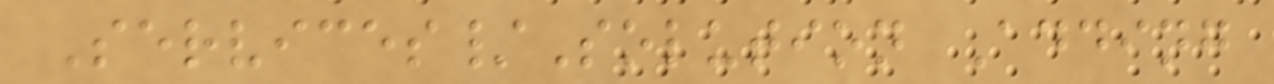Services/Solution Adding
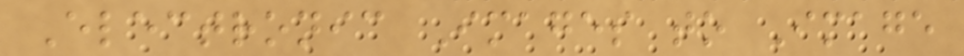Electronic Images to Image
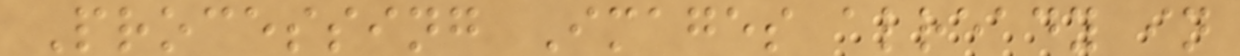Processing Images already in
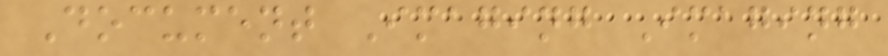Document Imaging Imaging
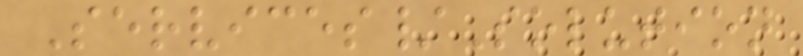Services/Solution
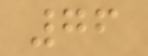76
